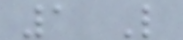1 Like
